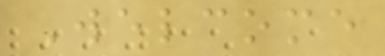Welcome
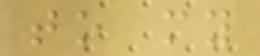to my
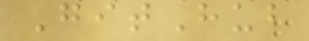GitHub
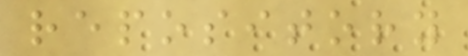repository
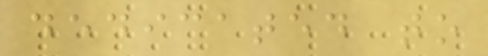dedicated to
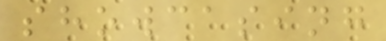showcasing
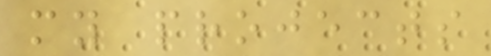my projects
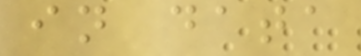in data
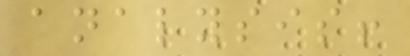analysis!
